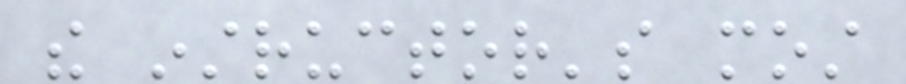the instructor's most
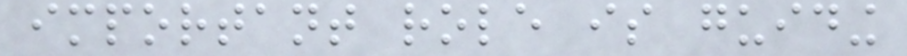important role is guiding
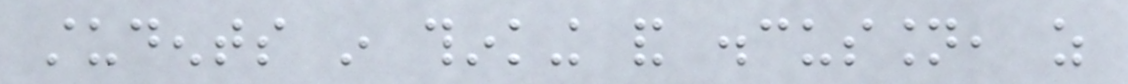students in thinking and discussion, as
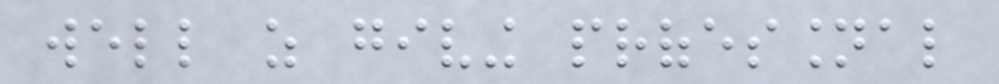well as giving professional
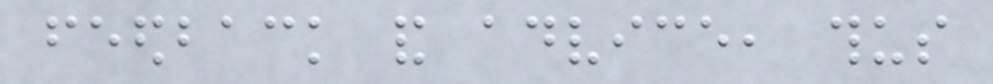feedback and advice, thus
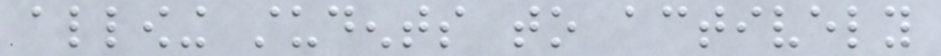allowing students to actively
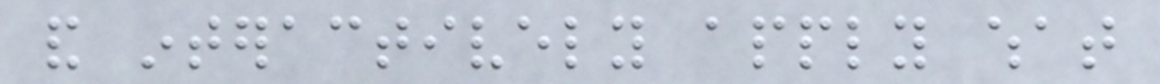and interactively apply what
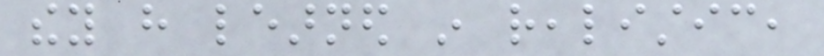they have learned in realistic,
